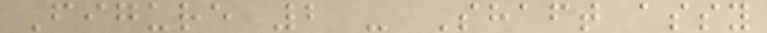Figure 2 - Shaft assy
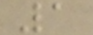1
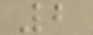2
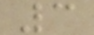3
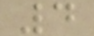4
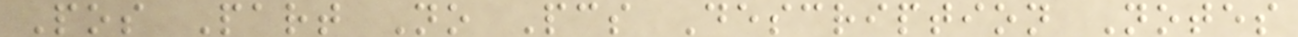Pos Part No Pcs Description Notes
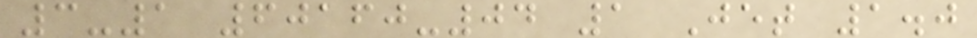3-1 60160-04 1 Jet 1.0
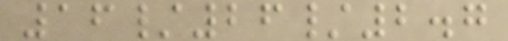16/26/2.7
